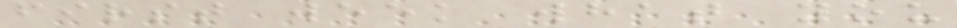first week what you
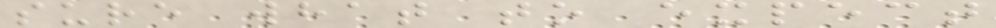sure what to expect
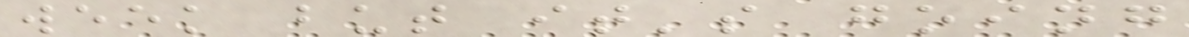week but it's going
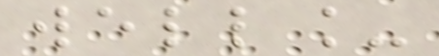well_
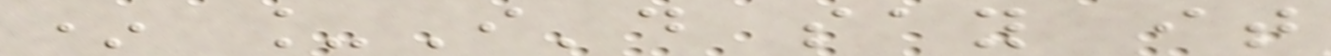* _I'd say it
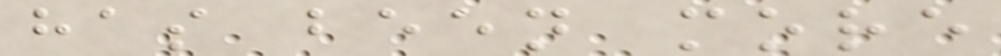has been more
